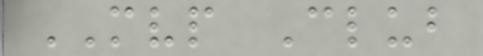MVP Club
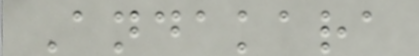Andakara
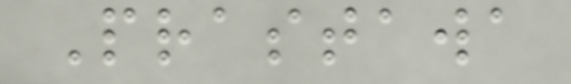Prastawa
